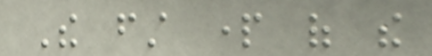The first part of the
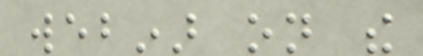webinar on the
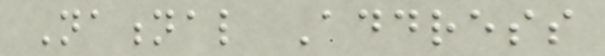National Address
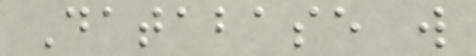Database will
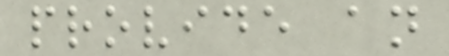provide an
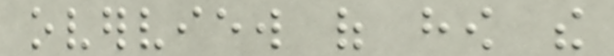overview of how the
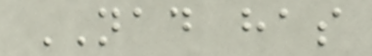NAD has
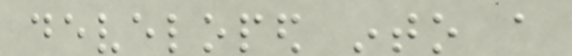developed into a
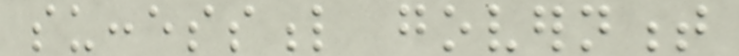successful government
